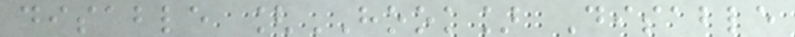disable [HOOK] Disable
